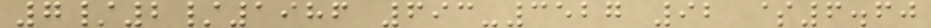7/2/1986 693-3527 92 $6.60
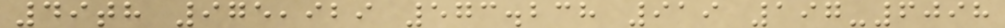49th 975,929 573.238 919 197-6098
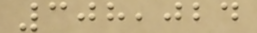308,024
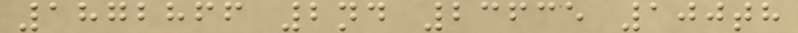1872866 2nd 23635 100th
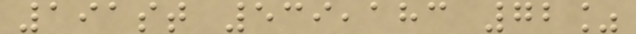191st 539,183 72%
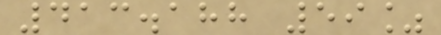413.188 59%
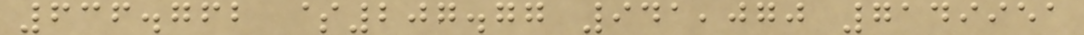636.762 $207.77 941,070 7149951
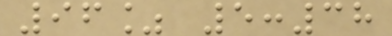96% 5:38
